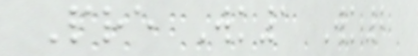Pre Wk1 Wk2
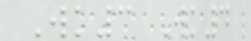Wk3 Wk4
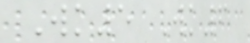Wk5 Wk6
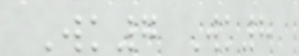Wk7 Wk8
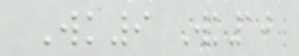Wk9 Wk10
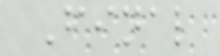Final
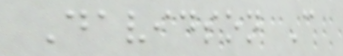Davidson C
